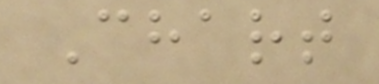Chart
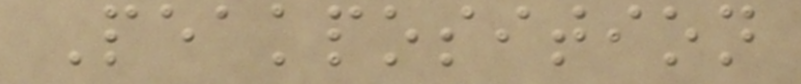Peakposition
